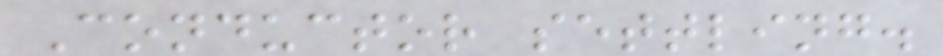Conductor settling.
